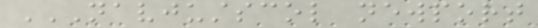NAVJUSTSCOL NEWPORT
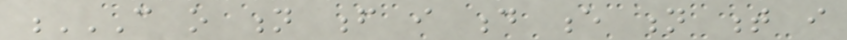C O N F I D E N T I
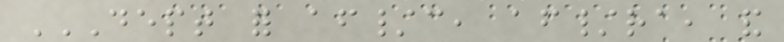DEPT FOR AF/C, AF/RA, AND
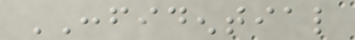CONFIDENTIAL
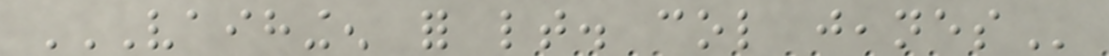VAIHINGEN FOR LT. COL JEANES
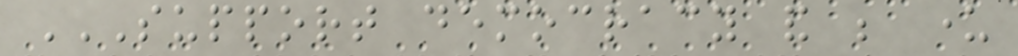SUPPORT DEMOCRACY AND BE UNDER
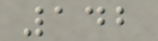142
